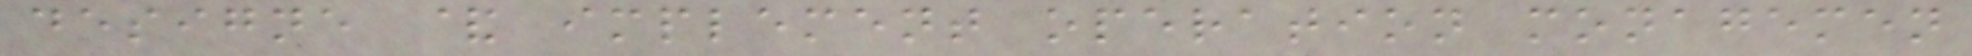designe & implement operation monagemen
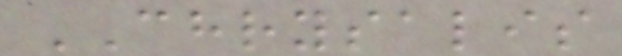CHRYSALIS
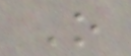O
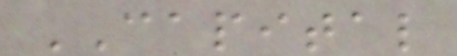CAPITAL
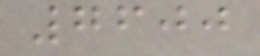7600
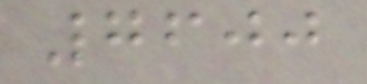7600
